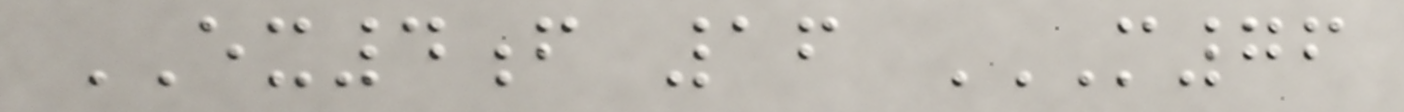EX4f 16 M76
